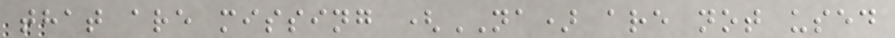that are missing (NA) are not used
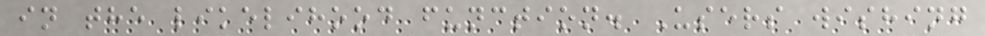in the likelihood function. Users wishing
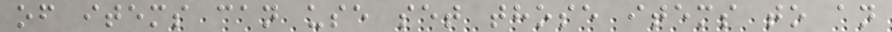of items can use set those items to an
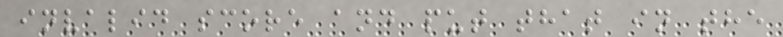invalid score and put that in the
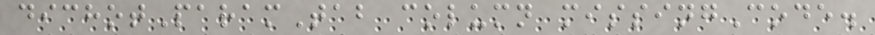dichotParamTab column missingCode.
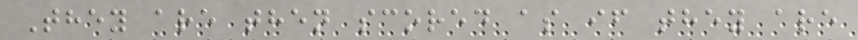They are then scored as if they are
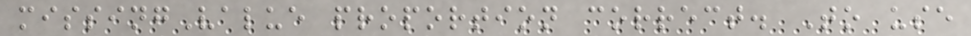missingValue proportion correct. To use
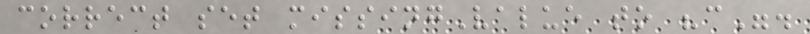correct set missingValue to "c".
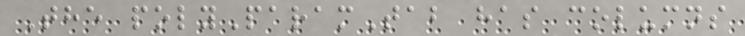The polyParamTab has columns
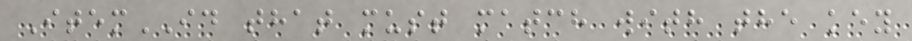ItemID that must match with the key
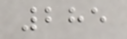285
